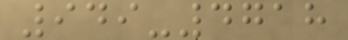949-4718
